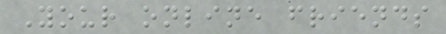Your online friends
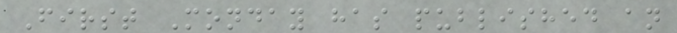First Monday has published an
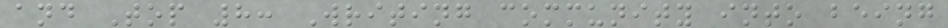and Top 8: Writing community into being
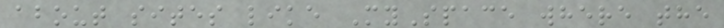about sites like MySpace where the
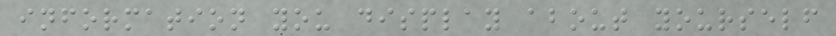information you display about yourself
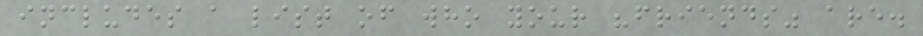includes a list of who your "friends" are.
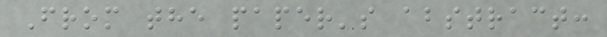From the paper's abstract:
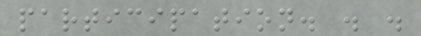participation. . .
